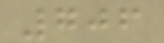706
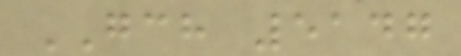GCH 5147
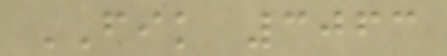FIK 3063
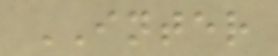INTER
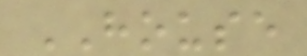HOUSE
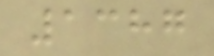1387
